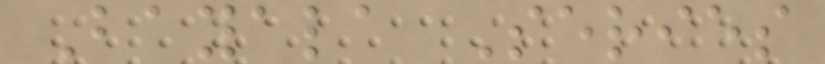Bayala Series
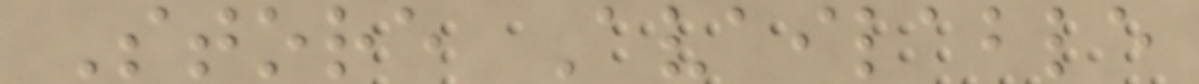Store Available
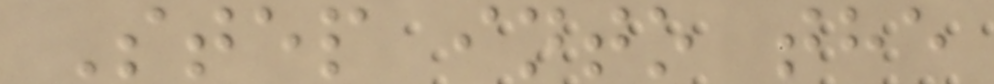Step into the
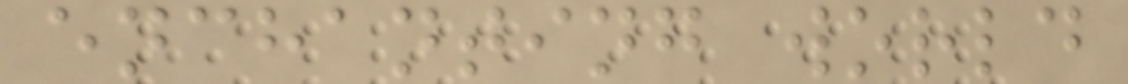enchanting world
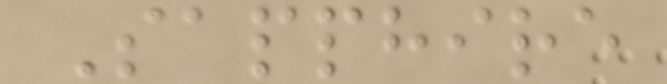Sapphire
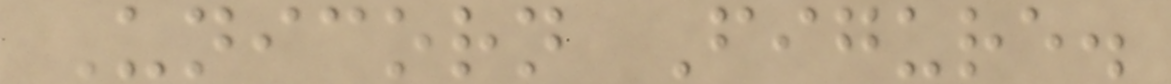Unicorn Figure.
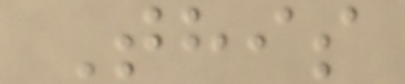This
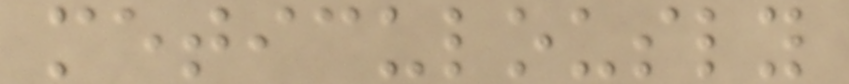meticulously
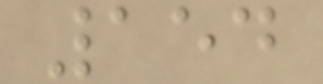154
